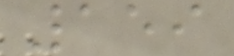159
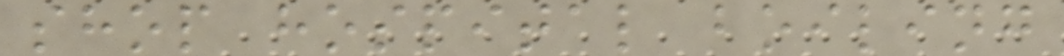shop hospital boiling
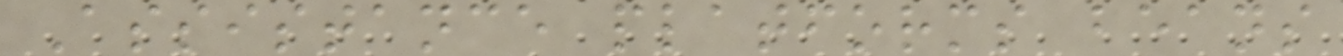Assistance platforms beans
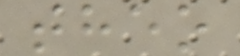theo
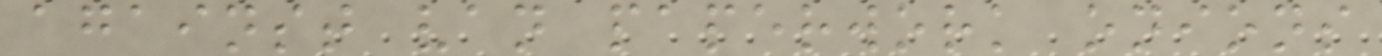against van paperwork onions
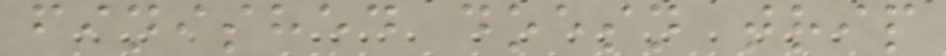finished doesn trip
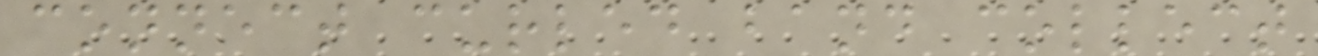connect curled band collect
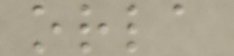orla
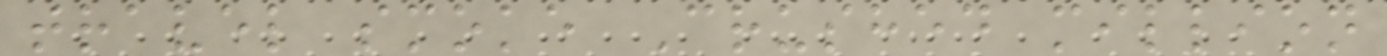travel smoke Crushed million
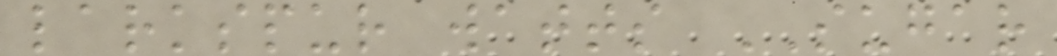larkspur watts SUGAR
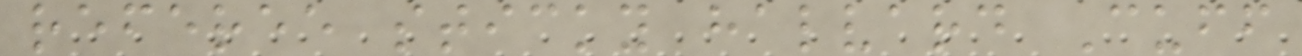referee sticky halvard Cuff
